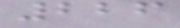226
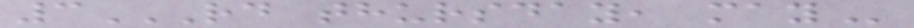3RD THURSDAY, MAY
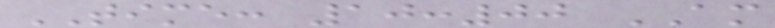TIME: 10:00 AM
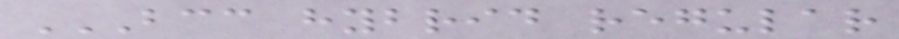BCC HYBRID REGULAR
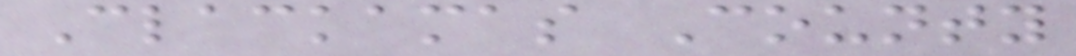Clackamas County
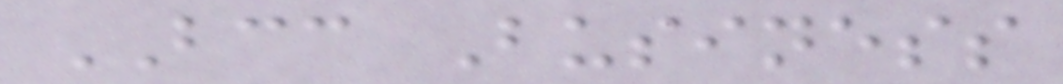BCC Business
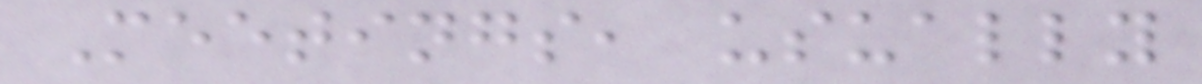Meetings, usually
